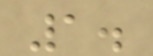1.
